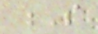S
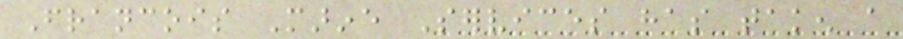Francois Marine Services has taken a
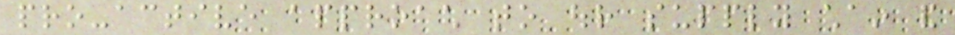pro-active approach to our supply chain and
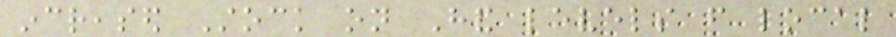increased Stock on Hand levels from local
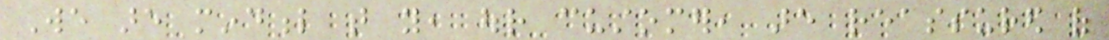We are mindful that you, our customer, are reassured of
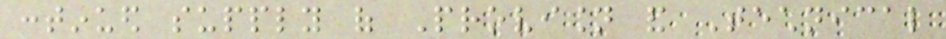continued supply of Provision and Technical
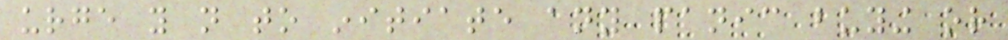urge you not to initiate any panic buying or
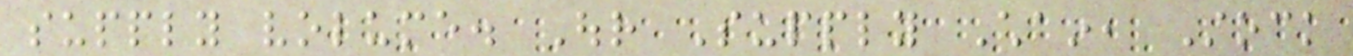supply volume. Our Supply Chain, Stock
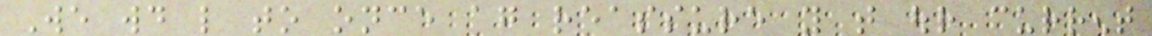We would like to once again reassure you that our current
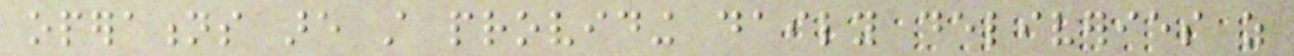operations are still providing daily deliveries as
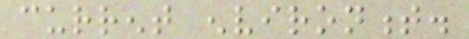current environment.
